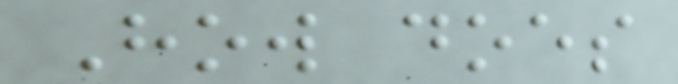How does
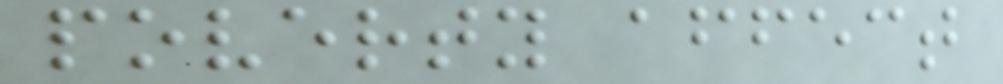poverty affect
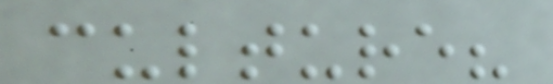culture?
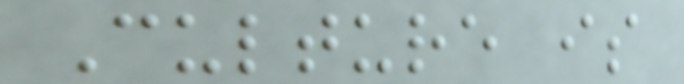Culture is
